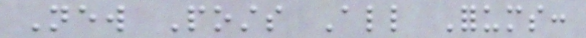New Posts All Forums:
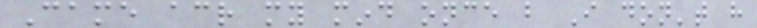Came across my mind once but I don't have
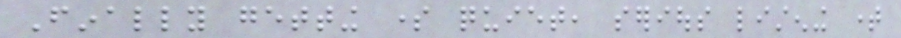Finally getting some quiet, serious listening time
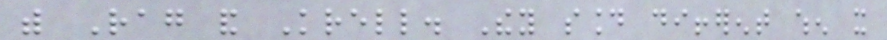with Rag and Krell. They sound different when it
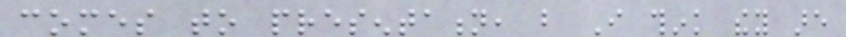comes to presentation, but I think they are
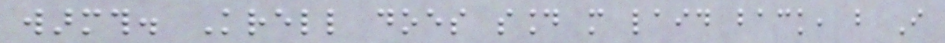warmth. Krell does sound more laid back, but I
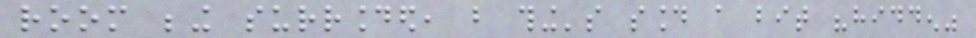room being surrounded, but thing's sound a bit "hidden"
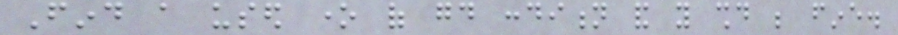Find a used one of good condition and you should be fine.
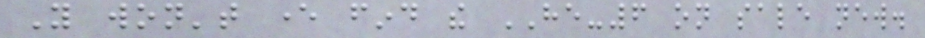You won't ever find the HE-6 on sale new.
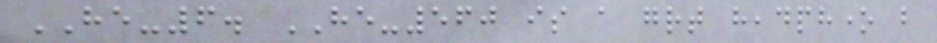HE-6. HE-560 is a great headphone but
